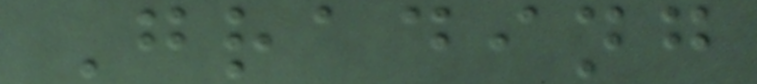Grading
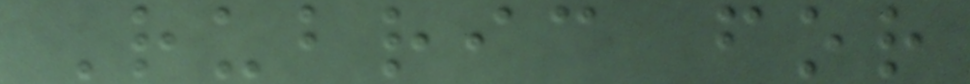Rubric for
